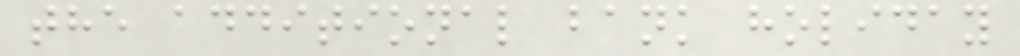the additional bank holiday
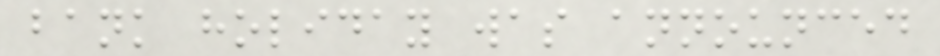bank holiday was announced
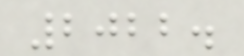2022.
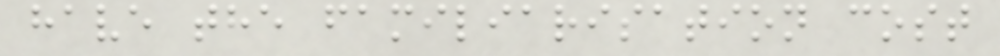have the familiarisation cost
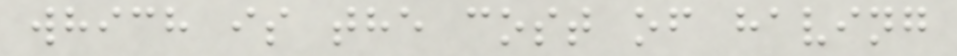which is the cost of having
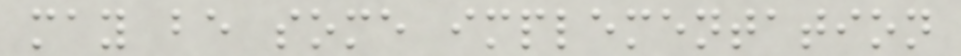may be some implementation
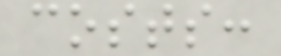costs:
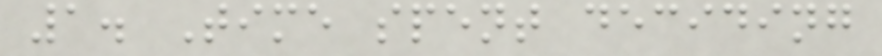1. Time spent deciding
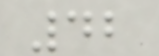42
